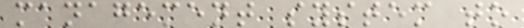management system to
